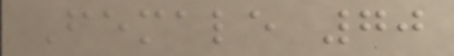Female 70
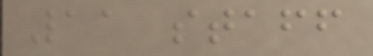11 staff
